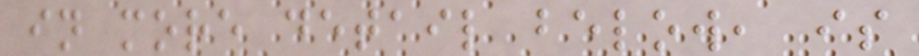in more detail below, is
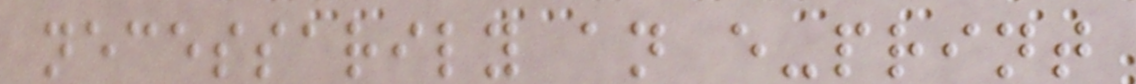necessarily an e-print
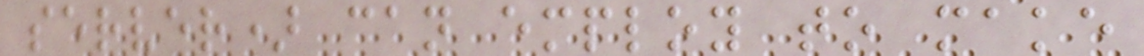server) can employ to make
